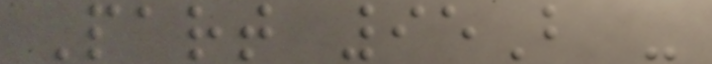Part 95B -
